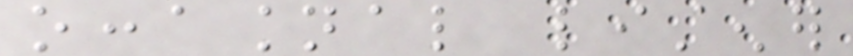occasional listener
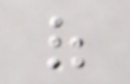of
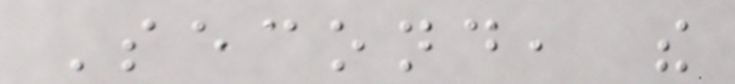Second, the
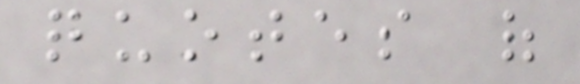quotes of
